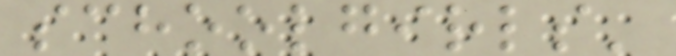schoolgirls'
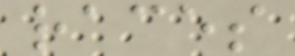races
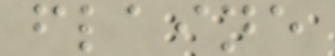flaine
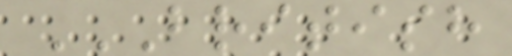BRITISH
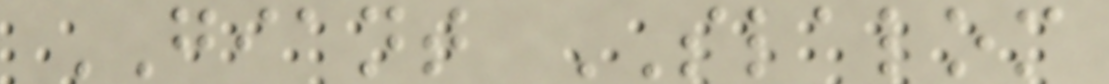GIANT SLALOM
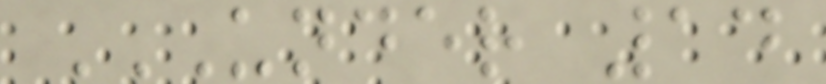UNDER 14
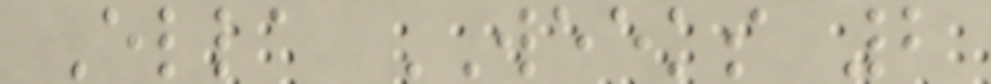Ella WEEKS 2
